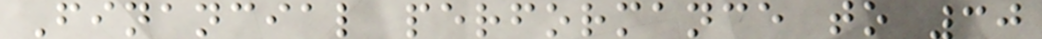Financial performance to 30
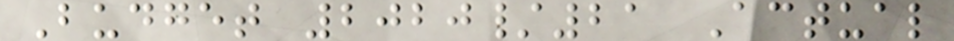Budget 2020/21 Actual
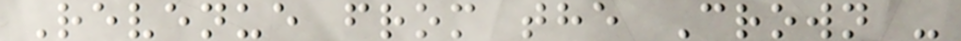Revenue from the Crown -
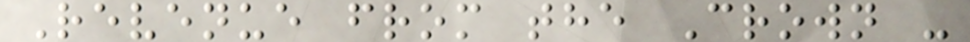Revenue from the Crown -
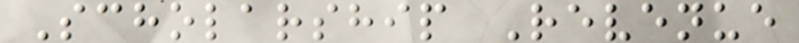Scholarship Revenue
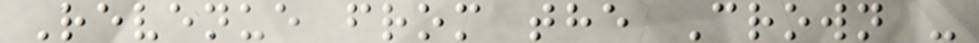Revenue from the Crown -
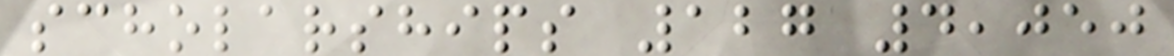scholarships 127 4,050
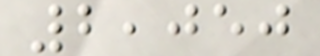2,050
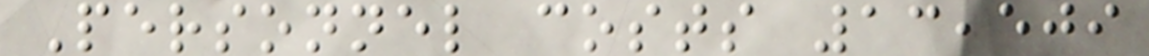Personnel costs 13,509
